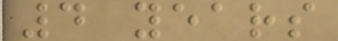4 years
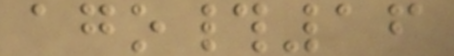ago#16
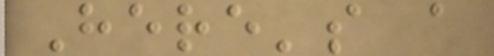Here's a
